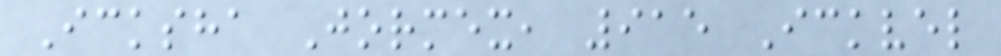Icksha Jormex, 915 Ickvel
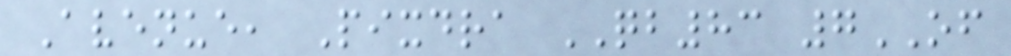Avenue, Pixdra QB83 7OF
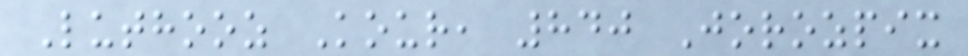Luthooz Kour, 840 Jorozpix
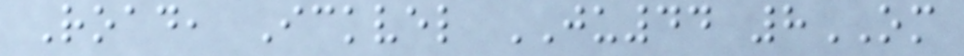Road, Ickvel JU44 8OM
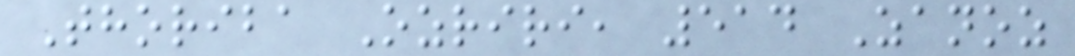Thoriba Ozriri, 514 Zanoz
